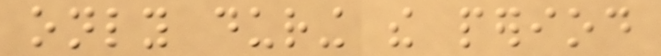only during the period
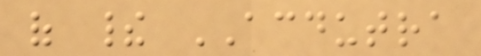of their ACDUTRA
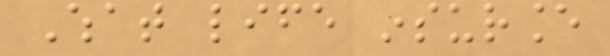What life insurance
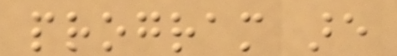program are
